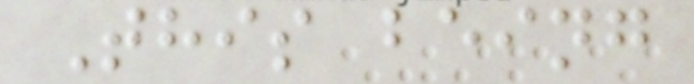This being
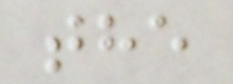the
